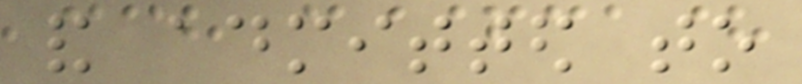and admitted to
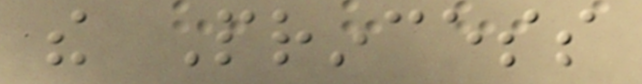the Princess
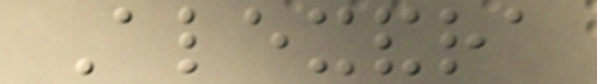Alexandra
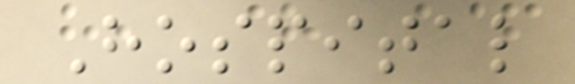Hospital
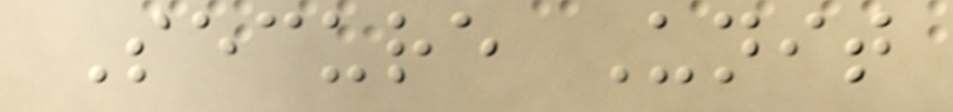Secure Unit
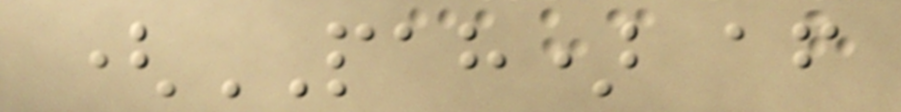(PAH) after
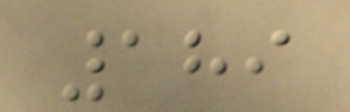189
